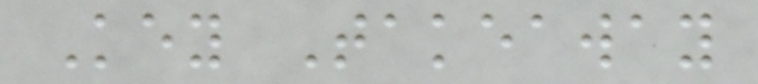Key Takeaway
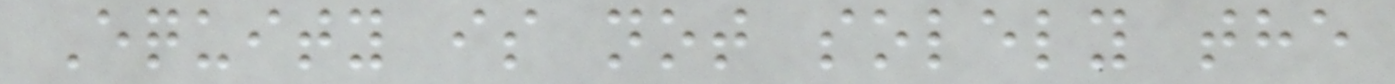Equity is not solely the
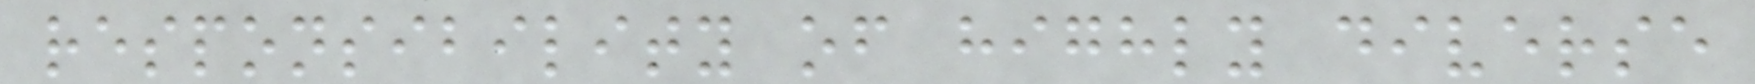responsibility of highly diverse
